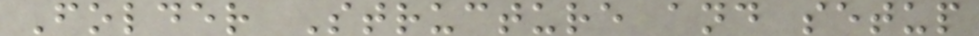Folder Structure and setup
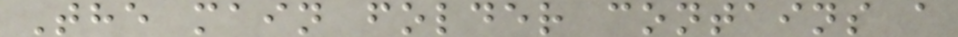The main folder contains a
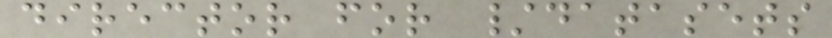director for /datasets
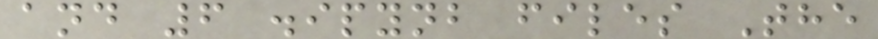and 6 .ipynb files The
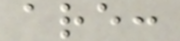are:
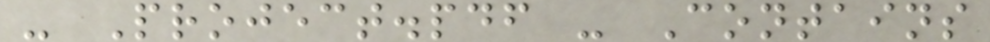- Project.pdf - Contains
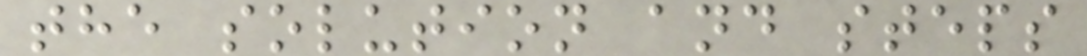the solution and steps
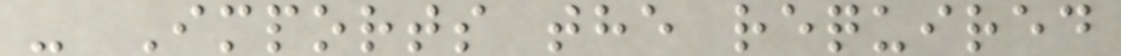- Imports the required
